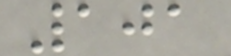101
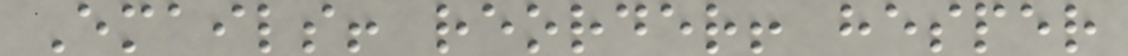Emails! reorder! hesper
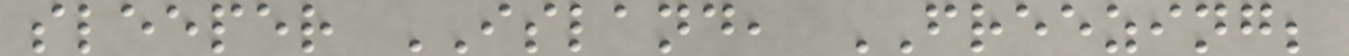sleeper ISLAND, FREEZING;
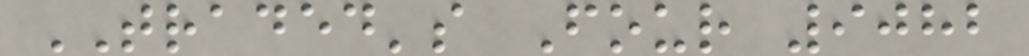TRADED's Four 9082
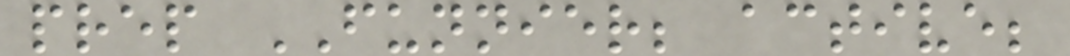prep FUNNIER; active;
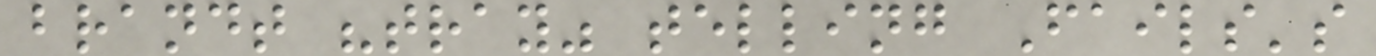brandt "tray" telling Fails's
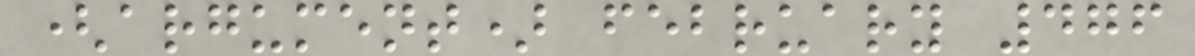(argument) february 476
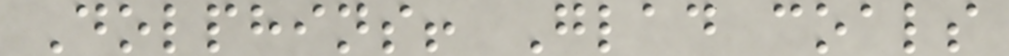Dolphins! Glad coals
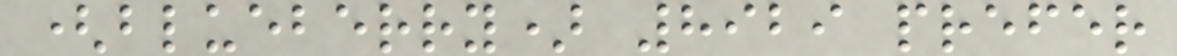(blueberry) 8929 prefer
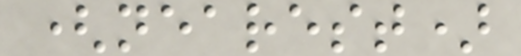(nearest)
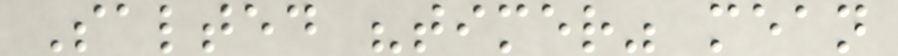Salted "timer" mean
